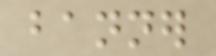banner
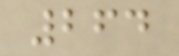264
